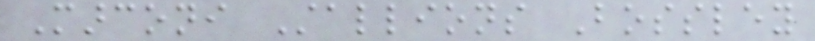Marconi Stallions Bossley
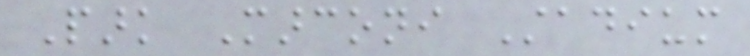Park Marconi Stadium
